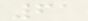61
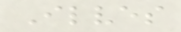Ilves
